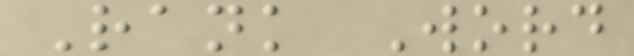Rank Word
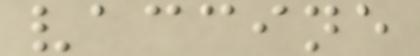vaccine
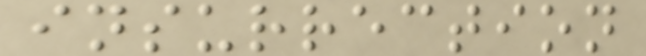insurrection
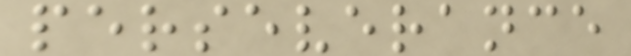perseverance
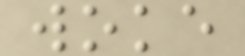woke
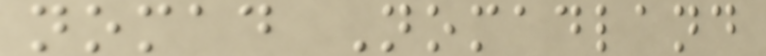nomad Nomadland
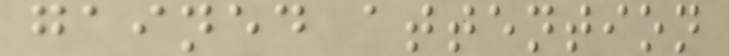gained attention
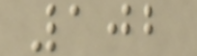102
